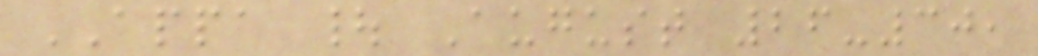APPA | August 26-30,
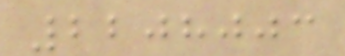2208003
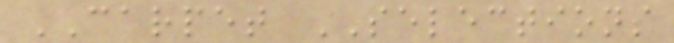CARPET SELECTIONS
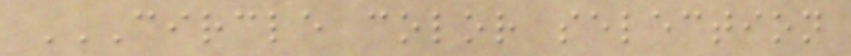CIRCLE COLOR SELECTION
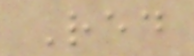Red
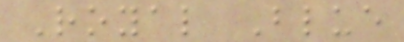Royal Blue
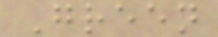Green
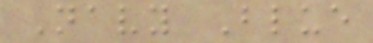Navy Blue
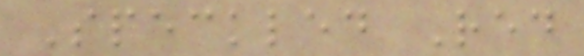Speckled Red
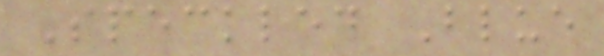Speckled Blue
